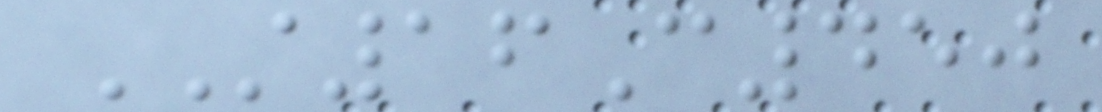ST16C450
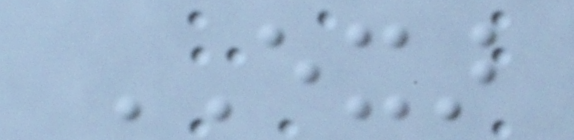EXAR
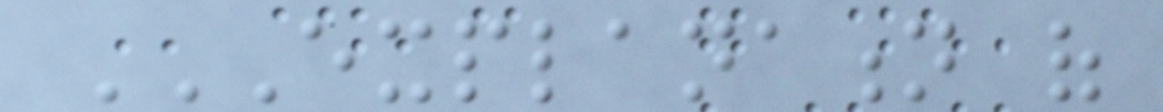EXPLANATION OF
